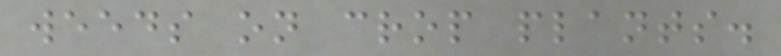weeds on crop plants.
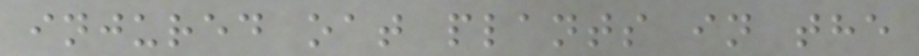injured oat plants in the
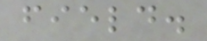field.
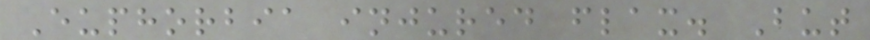Euphorbia injured flax. But
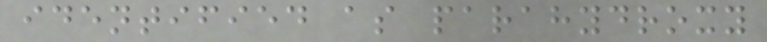identified as parahydroxy
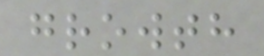growth
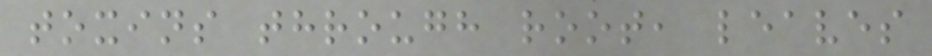toxins through root, leaves
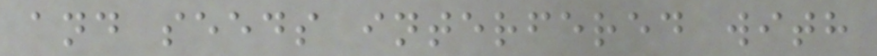and seeds interfered with
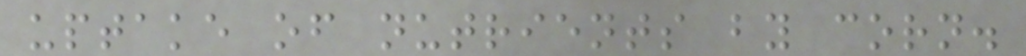uptake of nutrients by corn.
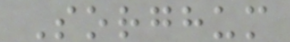Sorghum
